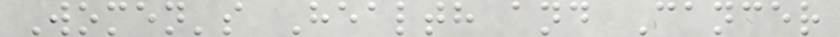Women's Health and Cancer
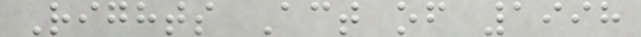Rights Act of 1998
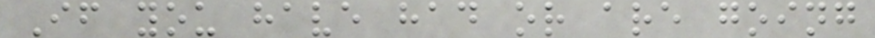If you have had or are going
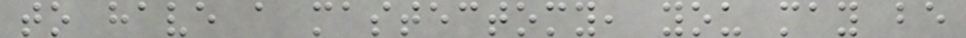to have a mastectomy, you may be
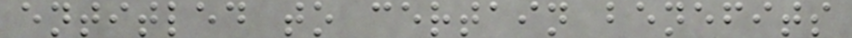entitled to certain benefits
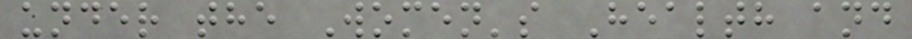under the Women's Health and
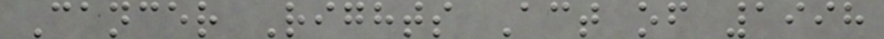Cancer Rights Act of 1998
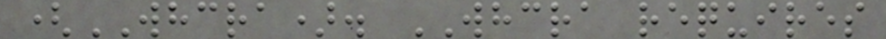(WHCRA). WHCRA requires
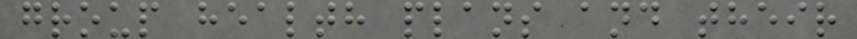group health plans and their
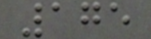175
